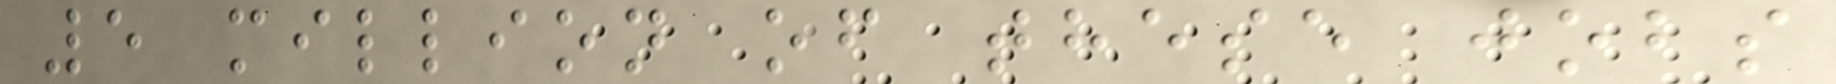5 million of these jobs
